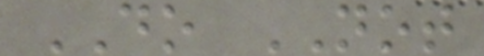DO NOT
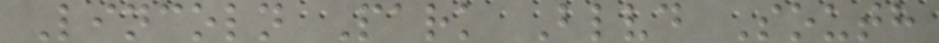Lincoln Park Blvd South
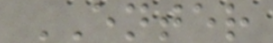ENTER
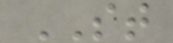ST
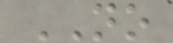NO
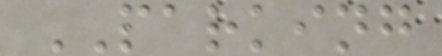PARKING
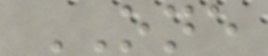ONE
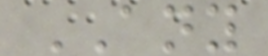ANY
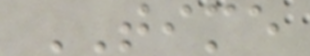TIME
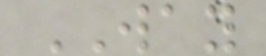WAY
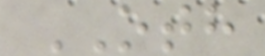OTH
